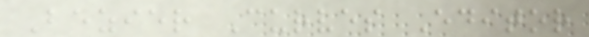Bezier Curves Editor
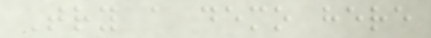Try a demo here
